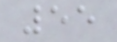55
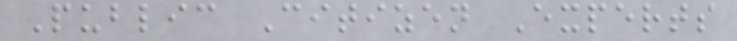Public Citizen Experts
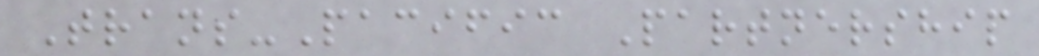Trans-Pacific Partnership
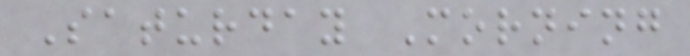Saturday Morning
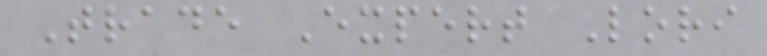Trade Expert Lori
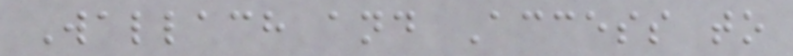Wallach and Access to
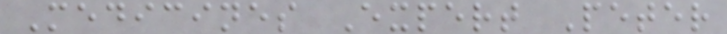Medicines Expert Peter
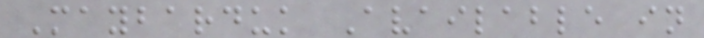Maybarduk Available in
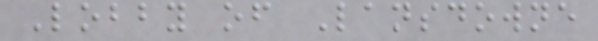Lobby of Lansdowne
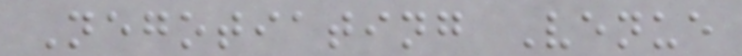Negotiating Venue
